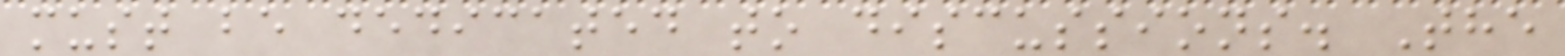must be dedicated to discussions. The
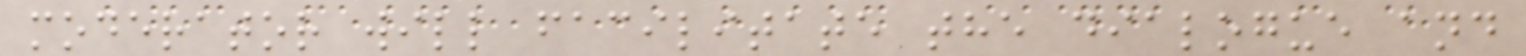moderator will facilitate the dialogue and
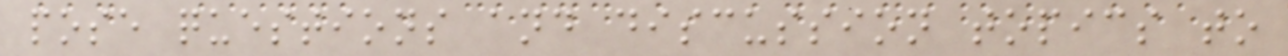pose questions and discussion topics to
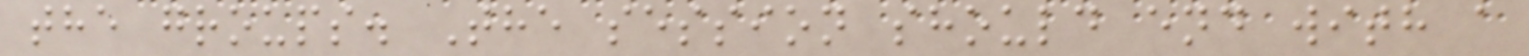the groups. The session should end with a
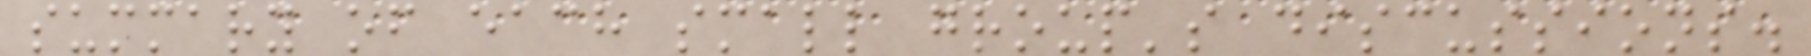summary of each small group's discussions.
